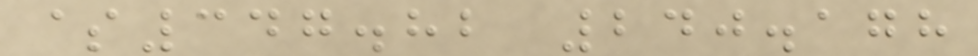$347.82 240.178
